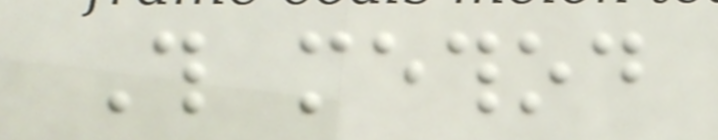This method
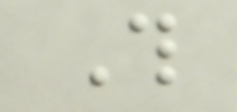This
